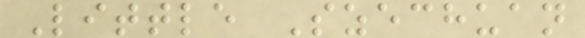Little Szechuan
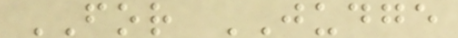FOR JUDGE
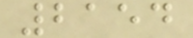2154
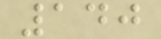140
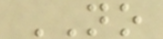NO
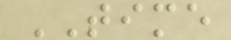TIME
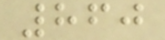860
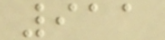911
